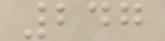247
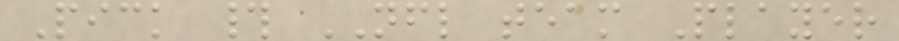Pick # NFL team Player
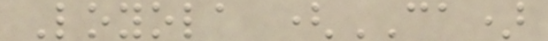Loyola (CA)
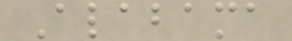Alabama
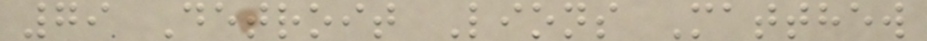79 Detroit Lions Matthew
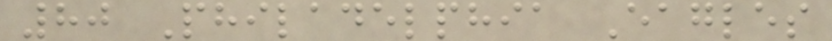80 Philadelphia Eagles
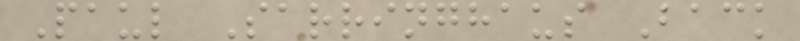Paul Sarringhaus Back
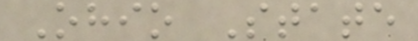Ohio State
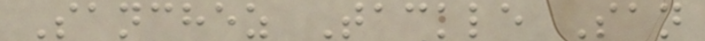Sanchez Tackle San
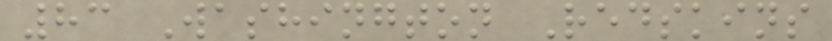83 Washington Redskins
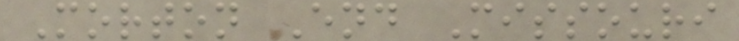Morton End Missouri
